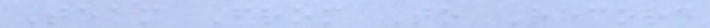Team From To Record
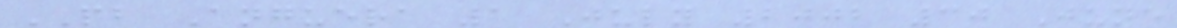PB Anguera 1 July 2002 30 June
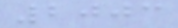2003
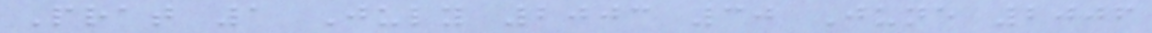Prat 1 July 2003 30 June 2006
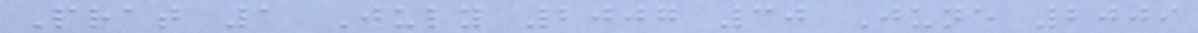Prat 1 July 2007 30 June 2009
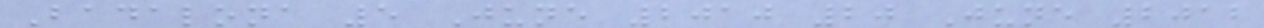Badalona 5 June 2010 20 June 2012
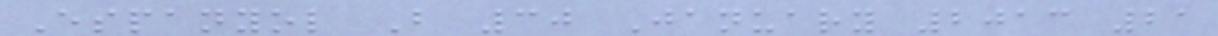Espanyol B 30 January 2013 21
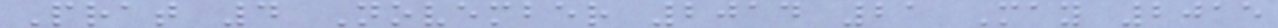Prat 4 November 2014 21 May 2015
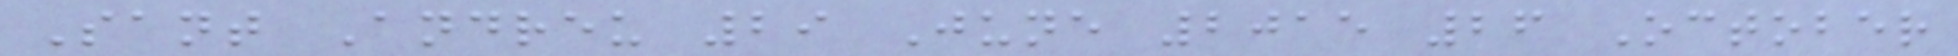Sant Andreu 29 June 2015 26 October
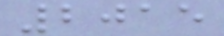2015
